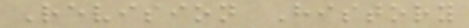Revision History
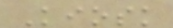Kiosk
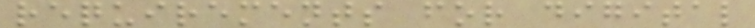requirements for digital
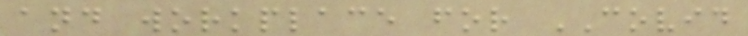and workplace for COVID
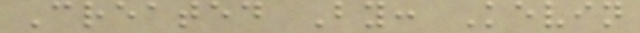Created By: Kevin
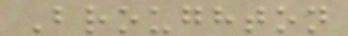Broughton
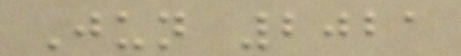Jun 2021
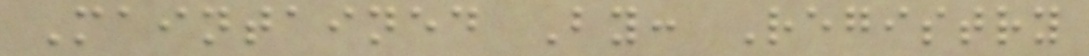Maintained By: Registry
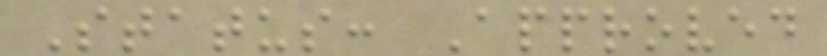Status: Approved
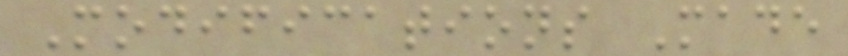Modifications Made
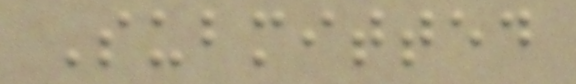Submitted
